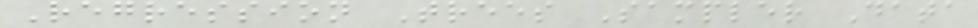Regression Trees Sampler Data
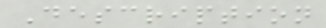Description
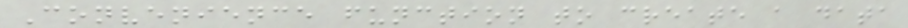Convenience function to create a data
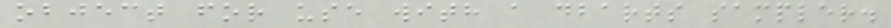object for use with a dbarts sampler.
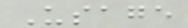Usage
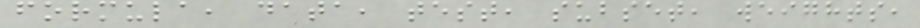formula, data, test, subset, weights,
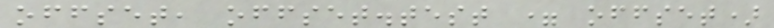offset, offset.test = offset)
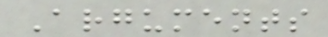Arguments
